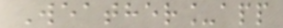Weather_app
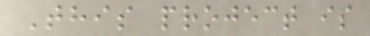This project is
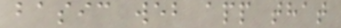basic web app that
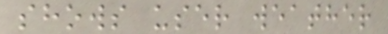shows user weather
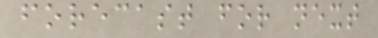forecast for next
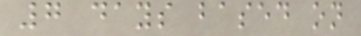7 days based on
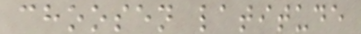choosen latitude
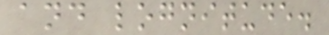and lognitude.
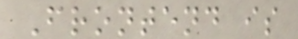Frontend is
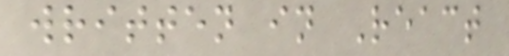written in React
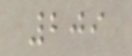209
